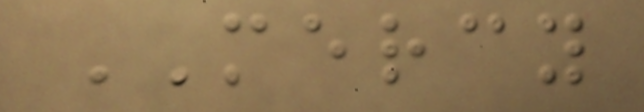MERCY
